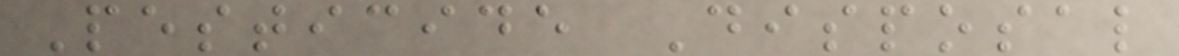Pesticide Disposal
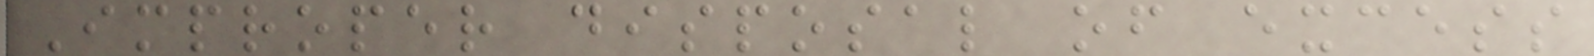Improper disposal of excess
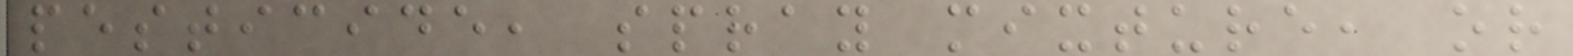pesticide, spray mixture, or
